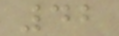42
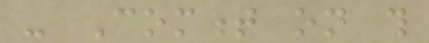- Comment on this
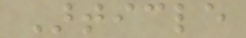Article
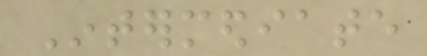Intermediate
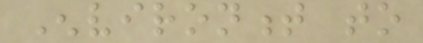Environment to
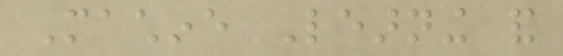Machine Learning and
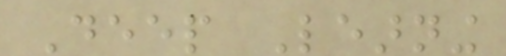Deep Learning
